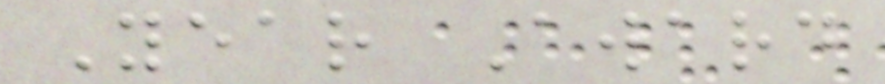Year Award
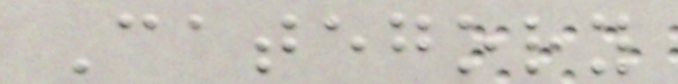Category
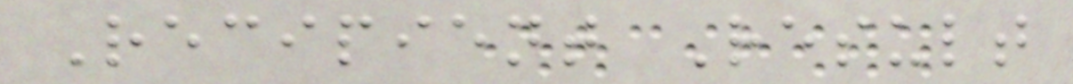Recipient Result
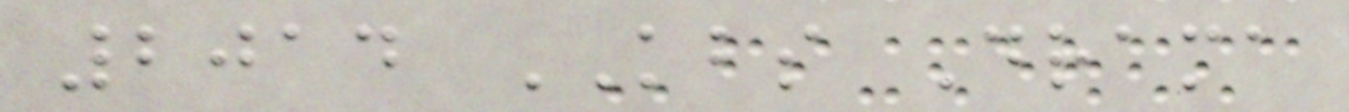2014 KBS Drama
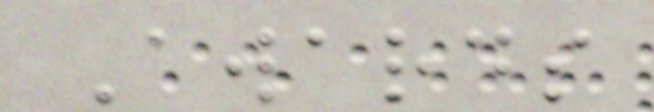Awards
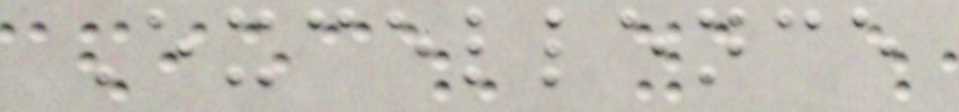Excellence
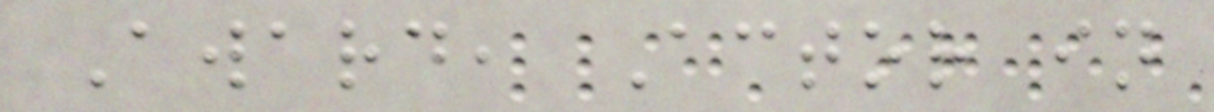Award, Actor in
